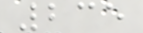235
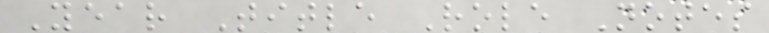Year Title Role Notes
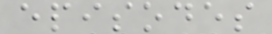episodes
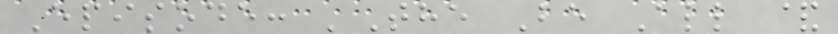Episode: 'The Be All &
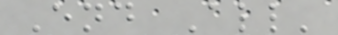End All'
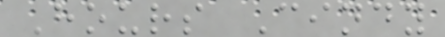Hours Cindy
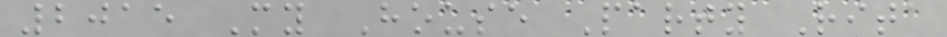2015 My House Party Rita
